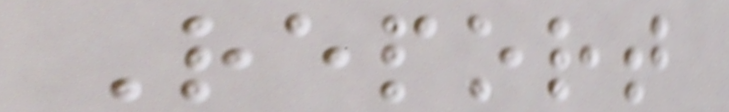Report
